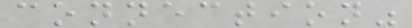connection"
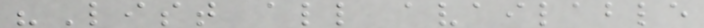"List all available
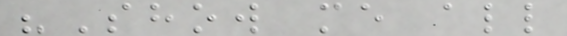"Show me all
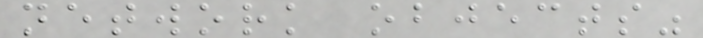network objects"
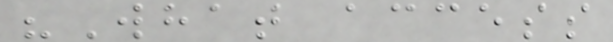"What access
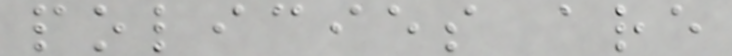policies are
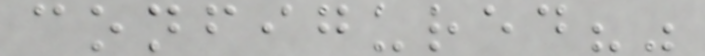configured?"
